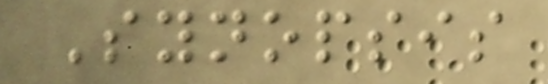Synopsis
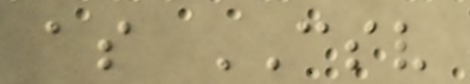as CSV
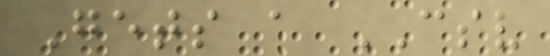Gets a CSV
